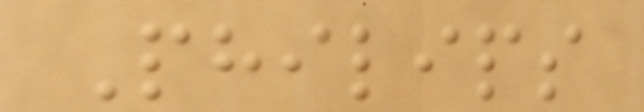Philips
